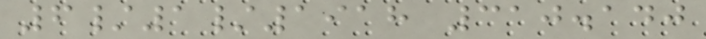6/1/1918 310.140
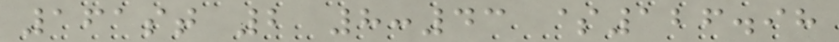161st 2 8:43 $126.98
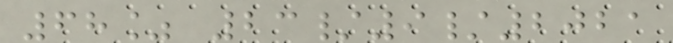68% 23/9/2021
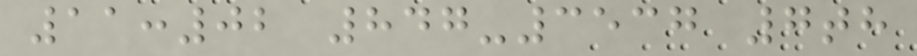11:02 847-3537 7th
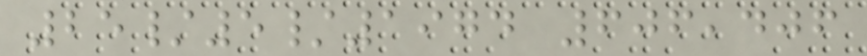25/5/1974 606,406
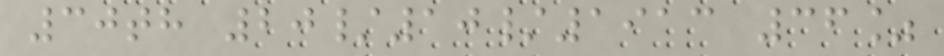30th 20/10/1913 36%
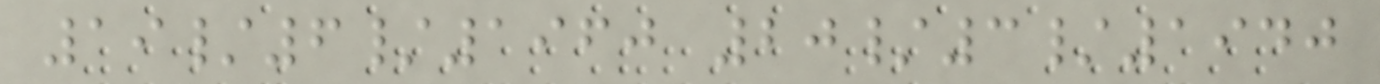19/6/1960 20/3/1940
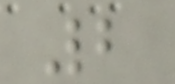2
